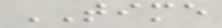TIME
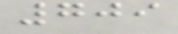709
